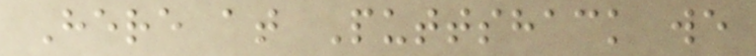Here at Puttshack we
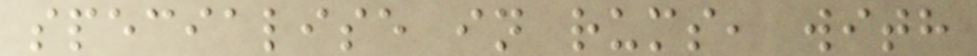specialise in rums, with
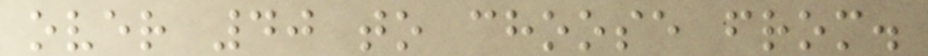over 40 to choose from.
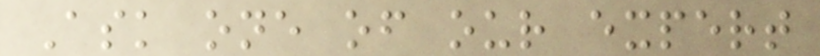Ask one of our expert
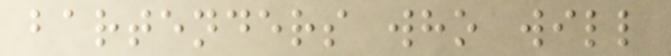bartenders who will
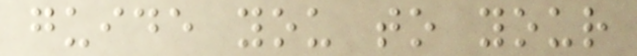guide you to your
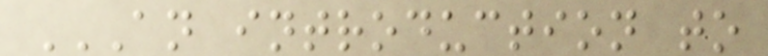AN INTRODUCTION TO
